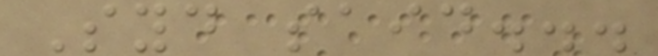Syd said...
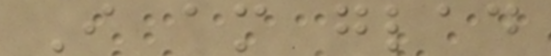I am glad
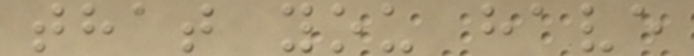that you have
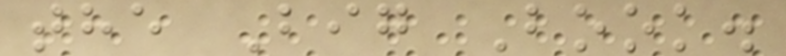the Big Book.
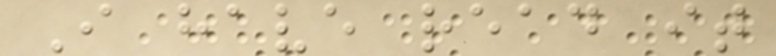I have read it
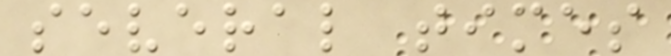several times
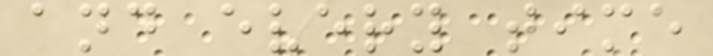and every time
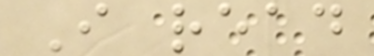I read
